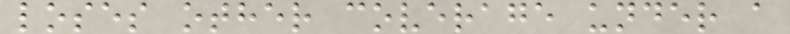loses other coverage under a
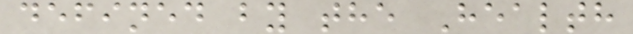defined by the Health
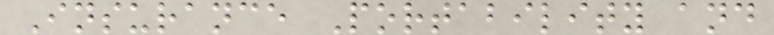Insurance Portability and
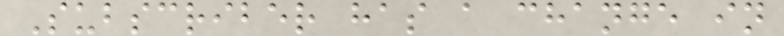Subscriber has a change in
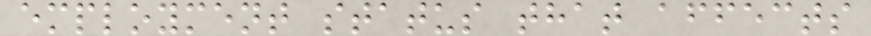employment status that affects
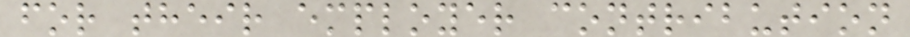for their employer contribution
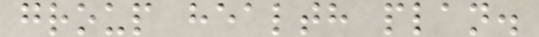group health plan.
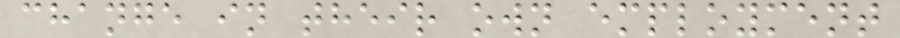change in their own employment
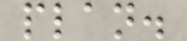plan.
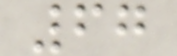67
